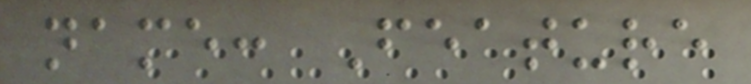name: Feature
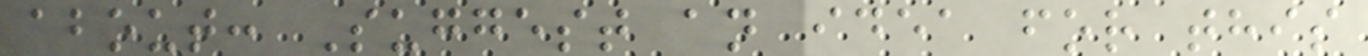about: Suggest an idea for this
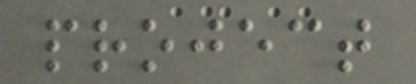project
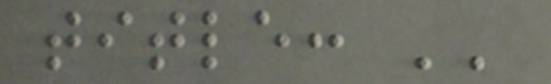title: ''
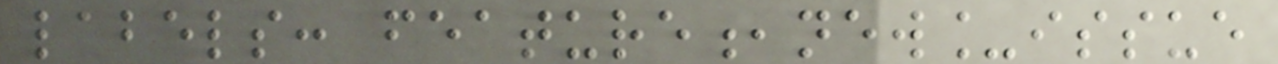labels: feature,new_issue
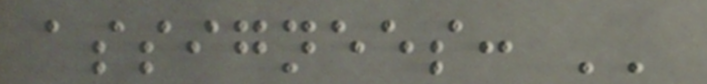assignees: ''
